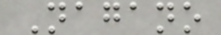Nagano
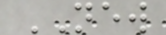NEW
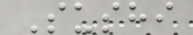Sushi
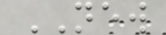NEW
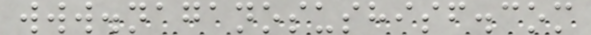www.naganosushisf.com
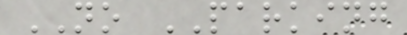NO PARKING
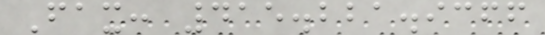Fax: 415.221.9366
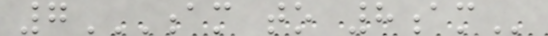7AM TO 8AM
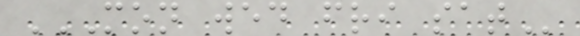MON WED FRI SAT
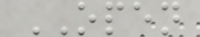OPEN
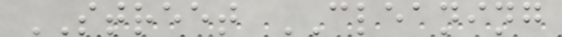STREET CLEANING
